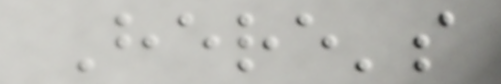Here's
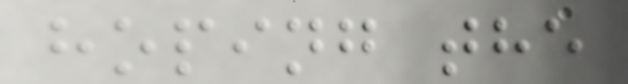hoping the
